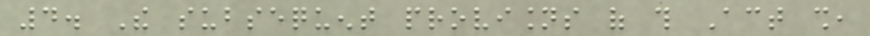4. The subsequent provisions of this Act shall,
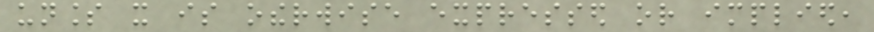unless it is otherwise expressed or implied,
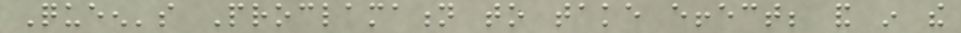Queen's Proclamation to take effect; and in the
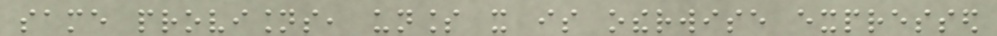same provisions, unless it is otherwise expressed
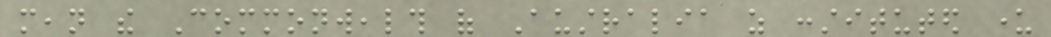mean the Commonwealth of Australia as constituted under
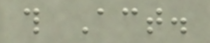this Act.
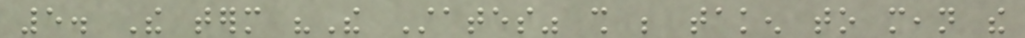5. The term "The States" shall be taken to mean the
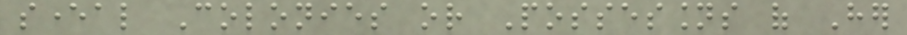several Colonies or Possessions of Her
